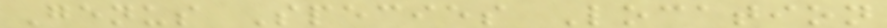Genus Species Location
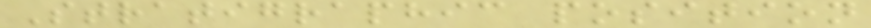Stratigraphic position
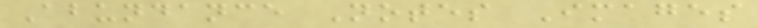Abundance Notes Images
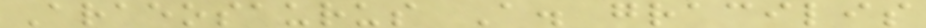Araeosaurus A. gracilis
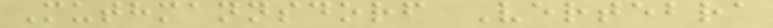Muthmannsdorf Vertebra
